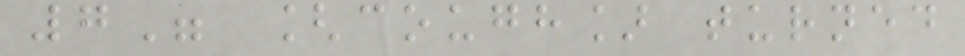7" [cough] turned
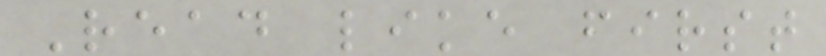Read like first
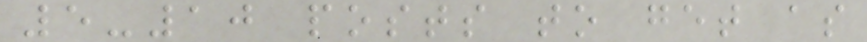5-10 posts to get as
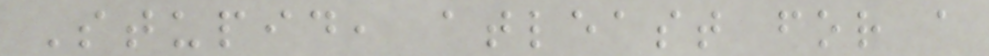Stupid, atleast for a
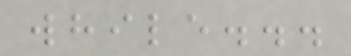while...
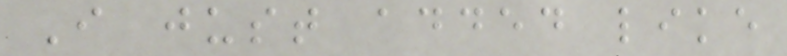I just added like
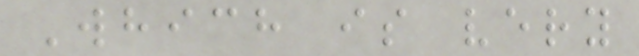Which is very
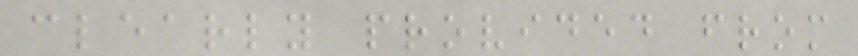clearly provided from
